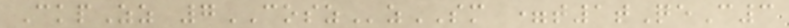CkpZz 7COSZzSM =t1tQeC3
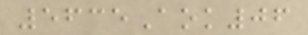5635Aok06
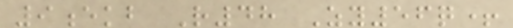9ekb R48 Zy56q+
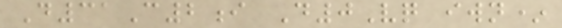D31C2i D0Vq iwn*
